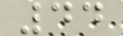44
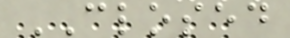CLOSED
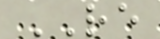RE
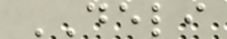DELI
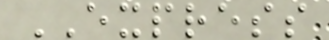EXPRESS
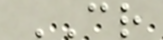CR
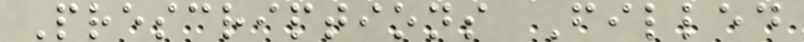Prescriptions Filled
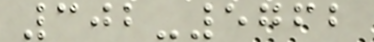302-5762
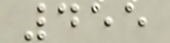455
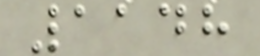1148
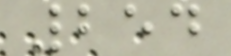254
